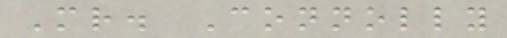Mr. Connolly
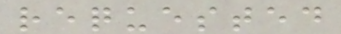requested
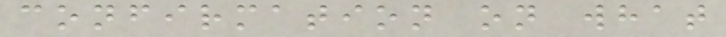confirmation on what
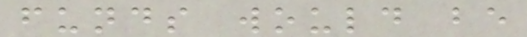funds would be
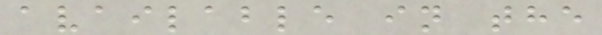available in the
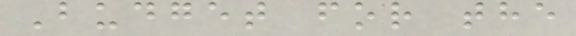Budget for the
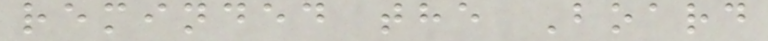reminded the Board
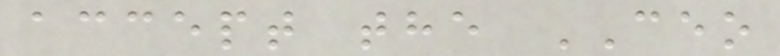accept the CEO
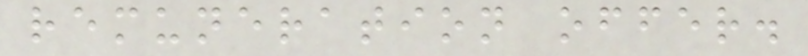remuneration offer.
